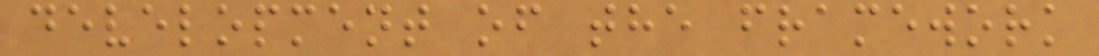development of the framework
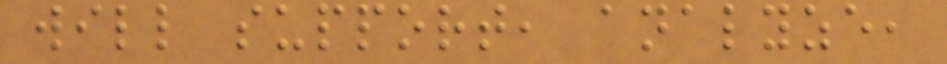will support, analyze,
